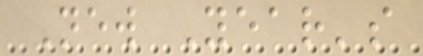New Year's
